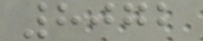8072
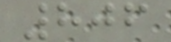806
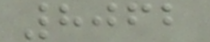8062
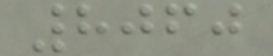8060
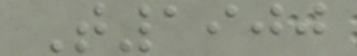T1900
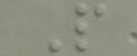P
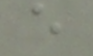e
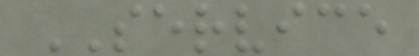SERVICE
